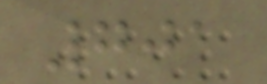701
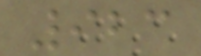923
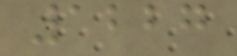1227
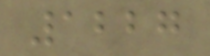1227
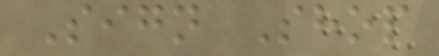Sign Shop
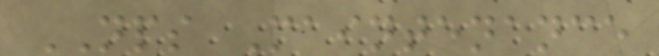NPS Maintenance
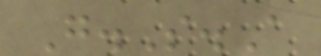G.S.A
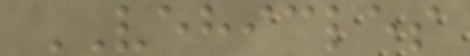VEHICLES
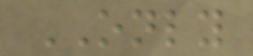ONLY
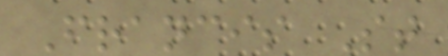Francis St
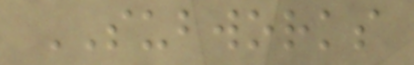SUBWORKS
